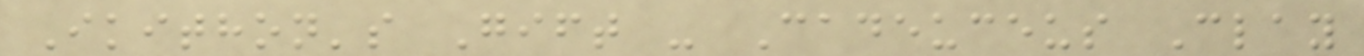Ikithon's Gift - Cadeuceus Clay
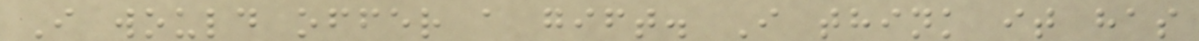I would offer a gift. I think it has
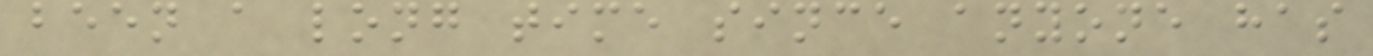been a long time since anyone has
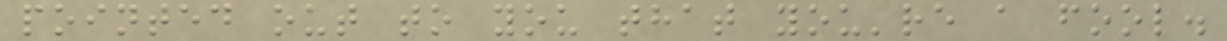pointed out to you that you're a fool.
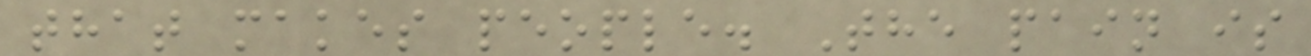that makes people. The pain is
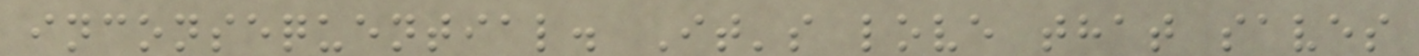inconsequential. It's love that saves
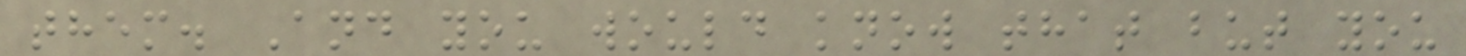them. And you would know that but you
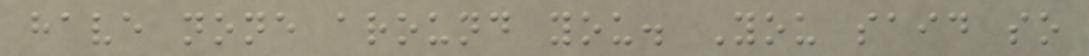have none around you. You said so
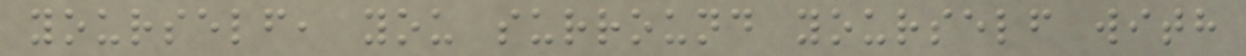yourself, you surround yourself with
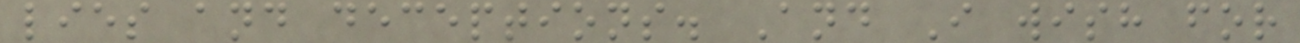lies and deceptions. And I wish for
